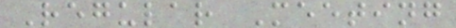Regular Meeting
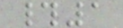#1
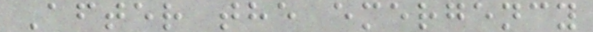After the emergency
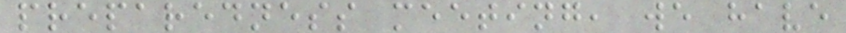preparedness meeting, we have
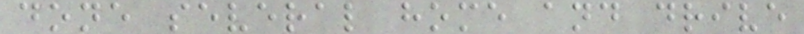done several home and drive
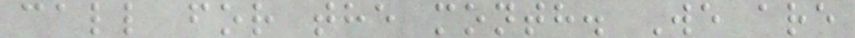call for the month. We are
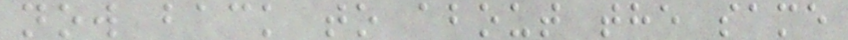now back to about the same
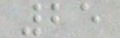25
